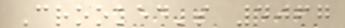Crooked's 4067
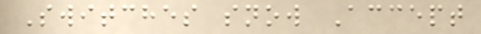Switches snow Accept
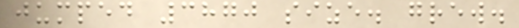jumped 3870 size. grew.
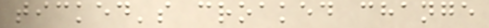ticked's croaked change
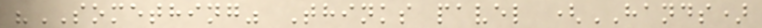"SOMETHING" Thinks pavel (HANDS)
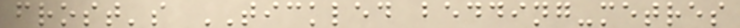frost's TICKLED bedding-metres
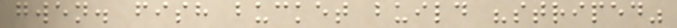gwen. fish bucket build "striped"
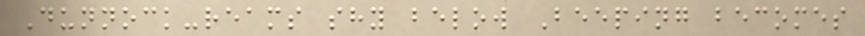Dunnock-reams shy below Beeping becomes
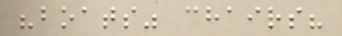"boats" chairs?
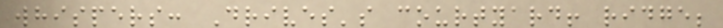whispers: Drives's courtyard! ridge;
